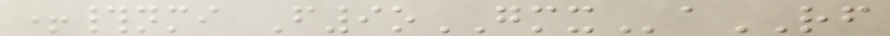+#nmi F9oGMXaRF
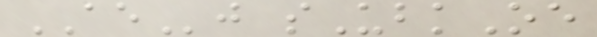AEj sUbkOe
